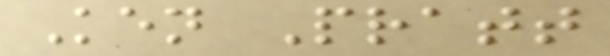Ken Pratt
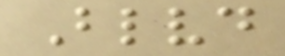Blvd
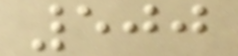500
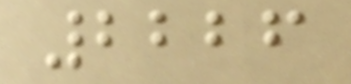2226
